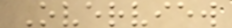Overview
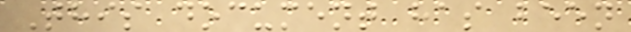This document has been
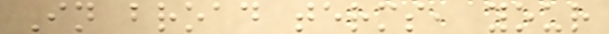In broad terms, your
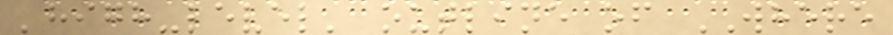'high-level' outline of WHERE
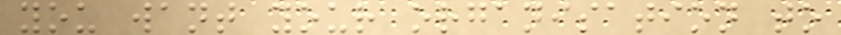you want your organisation to
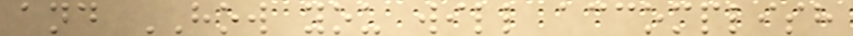and HOW you will accomplish
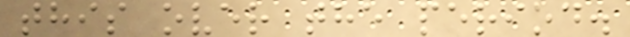this over the period.
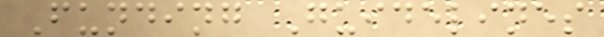Funding Guidelines
